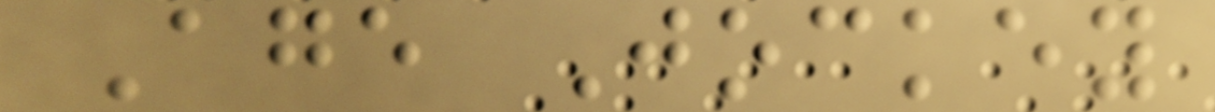Age Jockey
